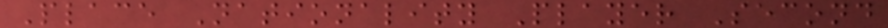Place Nationality Player Second
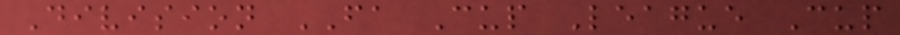Division FA Cup League Cup
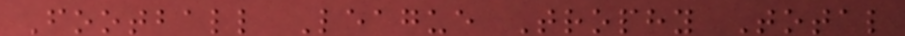Football League Trophy Total
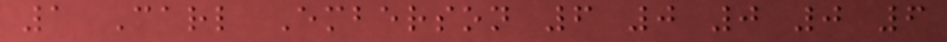1 Carl Emberson 6 0 0 0 6
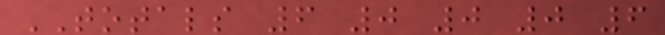TOTALS 6 0 0 0 6
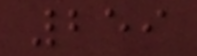259
